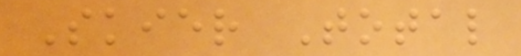Skier Total
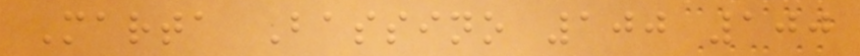Marta Bassino 100 100
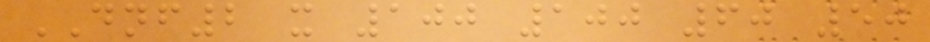DNF2 x 100 100 60 50
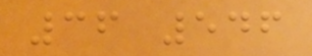36 546
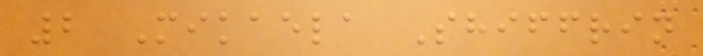2 Mikaela Shiffrin
